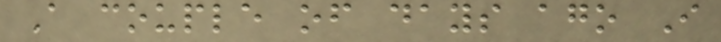A couple of days ago I
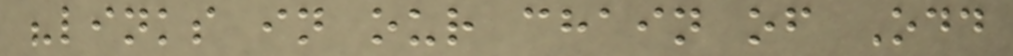"links in our chain of Odd
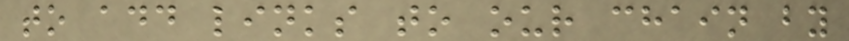to add links to our chain by
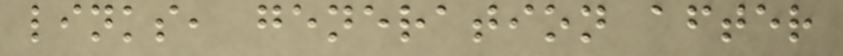links, generation after
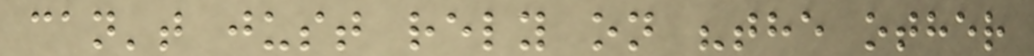can't just rely on "the other
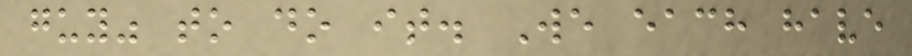guy" to do it. We each have
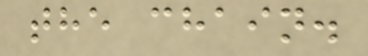the chain.
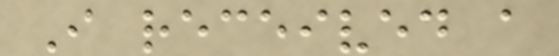I received a
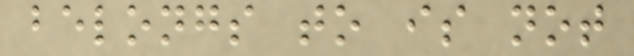belongs to is not
